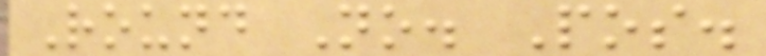Round No. Pos.
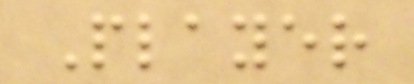Player
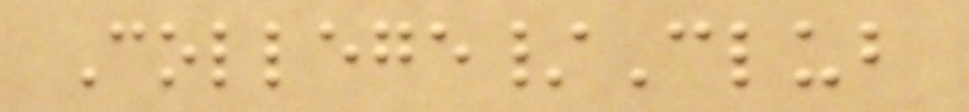College/Club
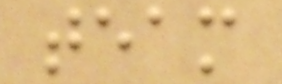team
